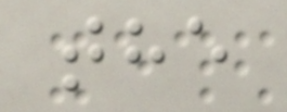the
